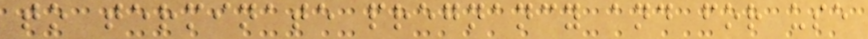to terminate pregnancy and for use
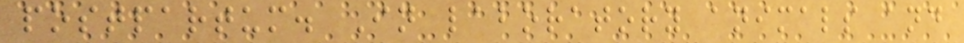postpartum. In laboratory animals and
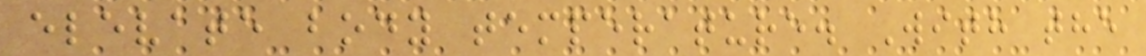elevate body temperature. With the
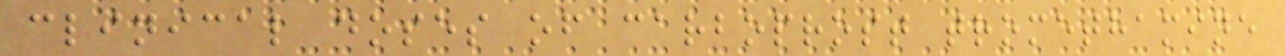clinical doses of carboprost tromethamine
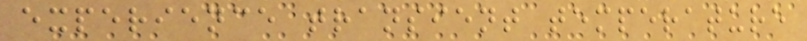experience transient temperature
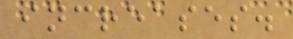increases.
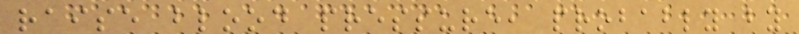raise blood pressure, probably by
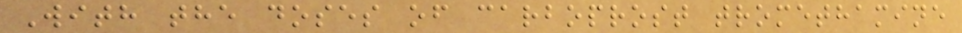With the doses of carboprost tromethamine
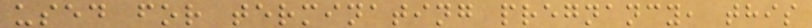used for terminating pregnancy, this
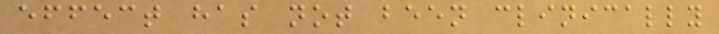effect has not been clinically
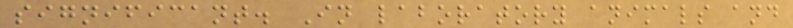significant. In laboratory animals and
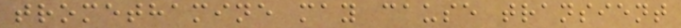tromethamine may cause transient
